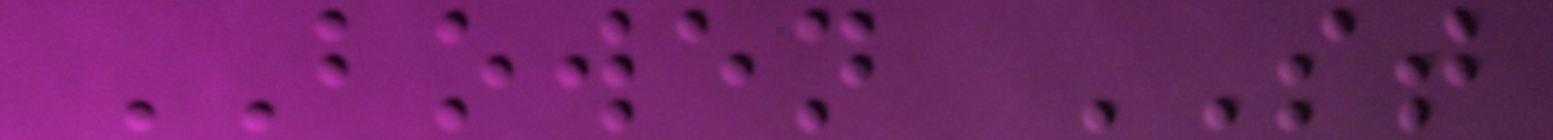BOWEN ST
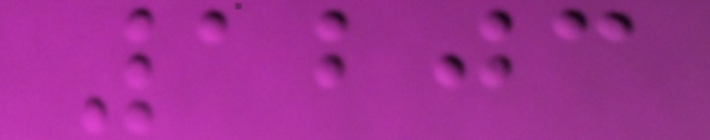1203
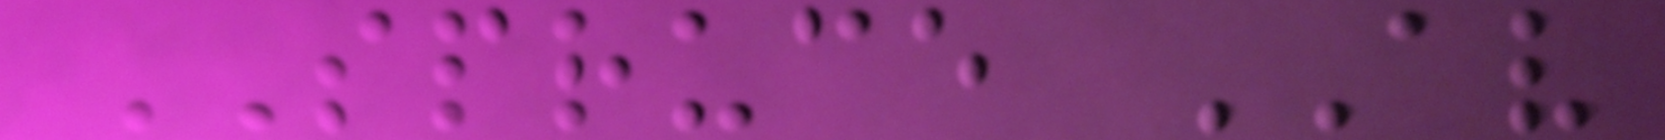SPRUCE AV
